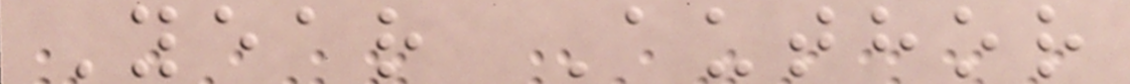Year Author
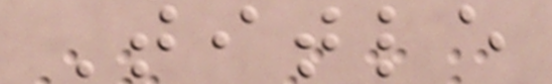Title
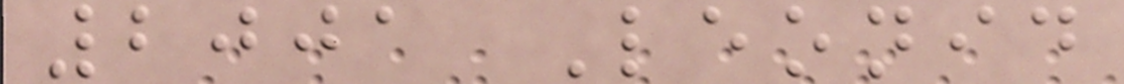2001 Leonid
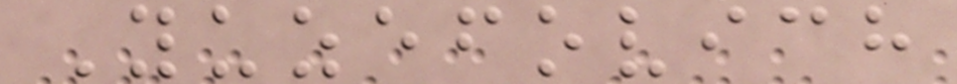Yuzefovich
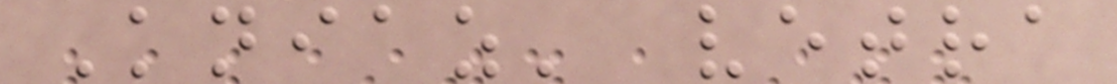Kniaz' vetra
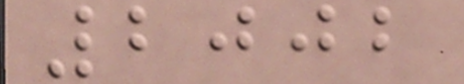2002
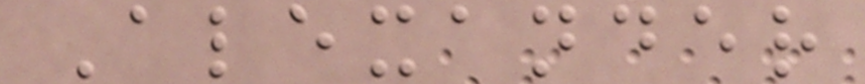Alexander
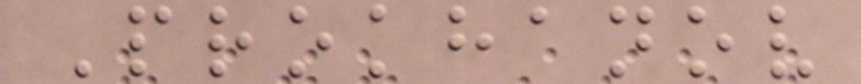Prokhanov
